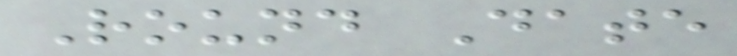Round Date
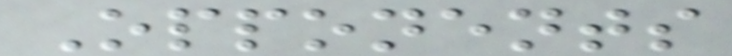Opponents
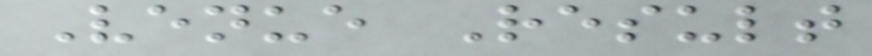Venue Result
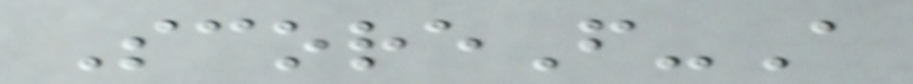ScoreF-A
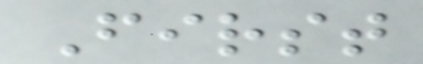First
